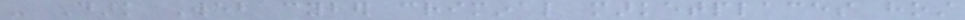- Dark Web cyber criminal marketplaces host
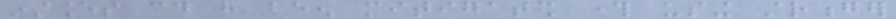instances could have been mitigated through using stronger
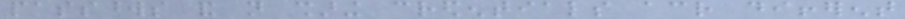passwords and not sharing credentials across different
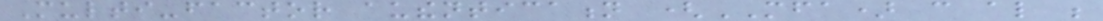Multi-factor authentication (MFA) can also be
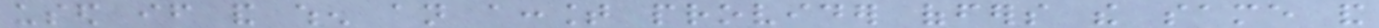used if and when an account provider offers the same and
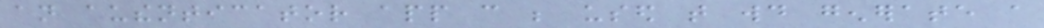an authenticator app can be used that would generate a
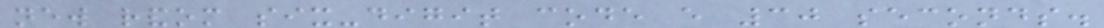new random six-digit code every 30 seconds.
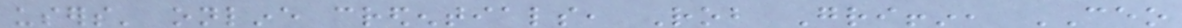users' online credentials, Rob Griffin, CEO
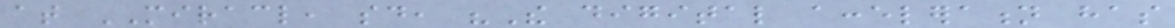at MIRACL, said, "The digital acceleration has
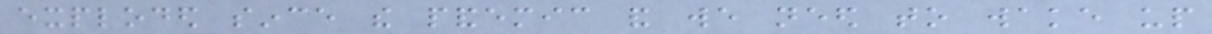exploded since the pandemic and we need to wake up
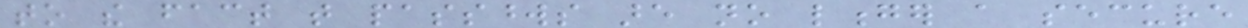to the fact that passwords are no longer a secure
